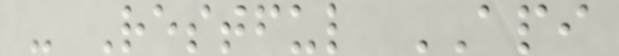- Restful API
